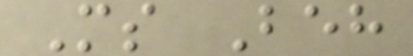Ms Beh
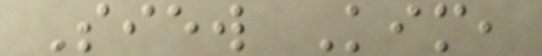Siew Kim,
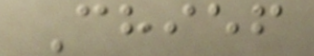Chief
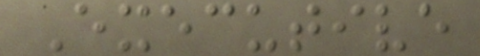Executive
